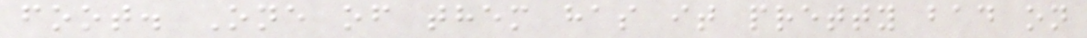foot. One of them has it pretty bad on
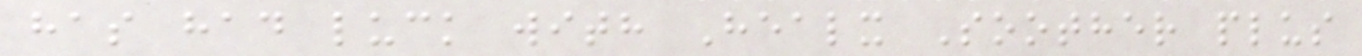has had luck with Healx Soother plus
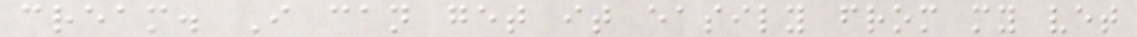cream. I can get it easily from my vet
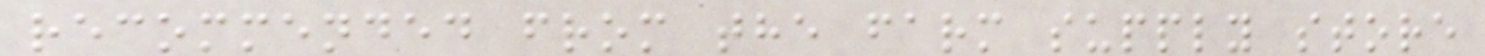recommended from the farm supply store
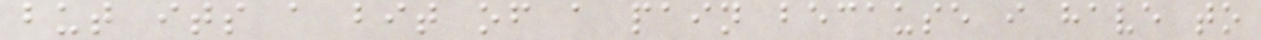but its a bit of a pain because i have to
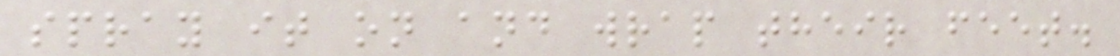spray it on and wrap their feet.
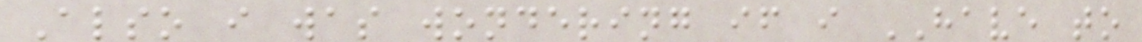Also i was wondering if i HAVE to
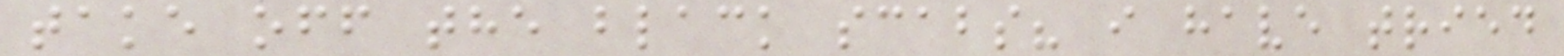take off the black scabs? i have tried
